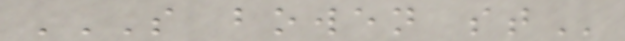S BOWEN ST
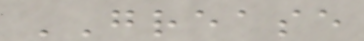GREASE
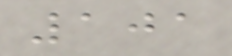101
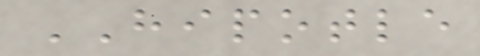HIPOTLE
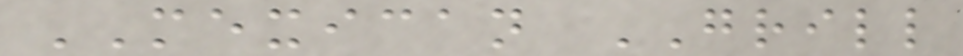MEXICAN GRILL
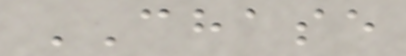CHASE
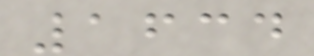1634
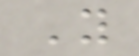Y
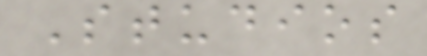Studios
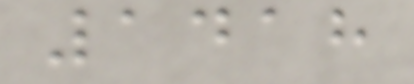1418
